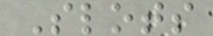Slots
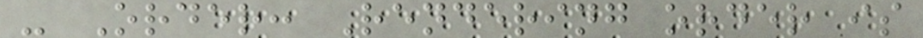- Order: Rendering order is
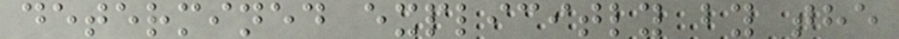determined explicitly by the
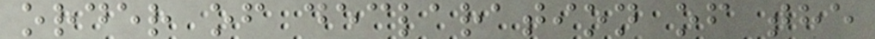order of declaration of the
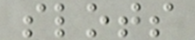slots
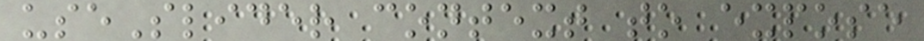useSlider context to expose
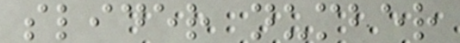slider number
